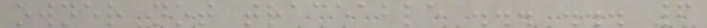owner not traceable ... ... 6
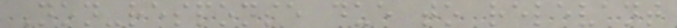Non-response due to relevant
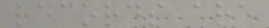records are
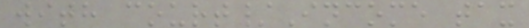with court/Income tax
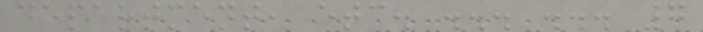department, etc. ... ... 7
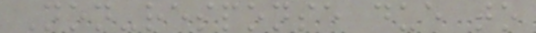Non-response due to
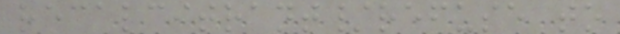recalcitrant/refuse to
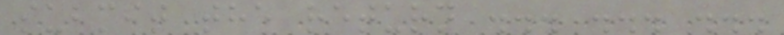submit the return ... ... ...
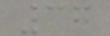37
